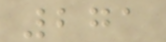271
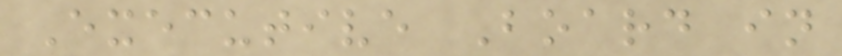Executive Board in
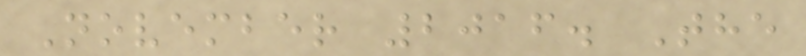November 2016. The
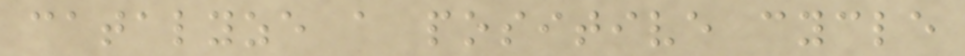catalyze a positive cycle
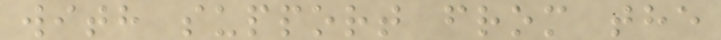with support from the
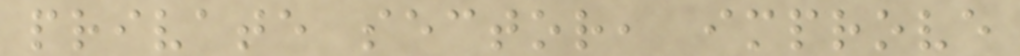private sector, improve
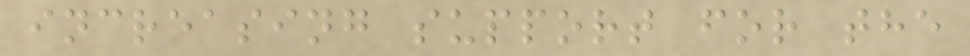increasing support for the
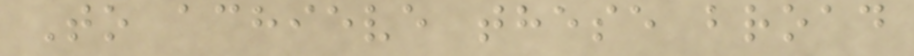To achieve these broad
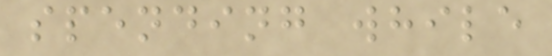spending while
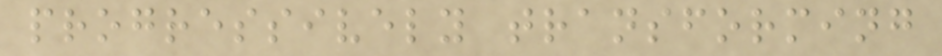progressively transforming
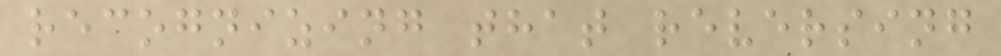recognizing that reversing
